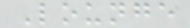Lounge
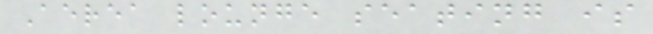Aerea lounge seating is
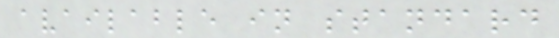available in standard
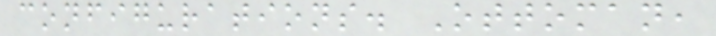configurations. Ottoman,
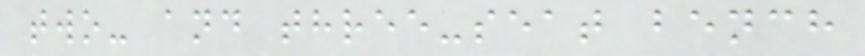two- and three-seat bench
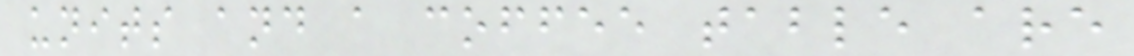units and a coffee table are
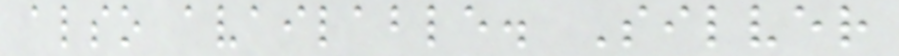also available. Silver
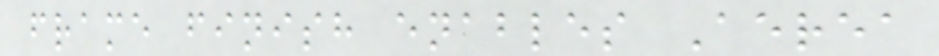frame finish enables Aerea
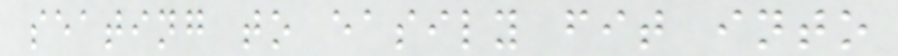seating to easily fit into
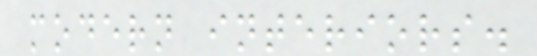modern interiors.
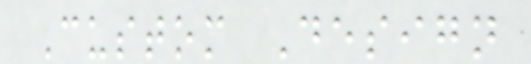Custom Design
